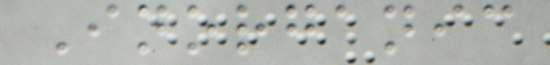Inorganic
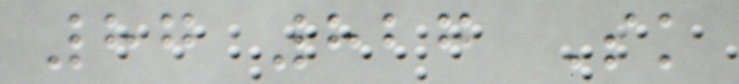87 827 Sk
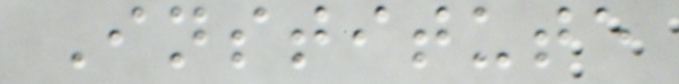Institute
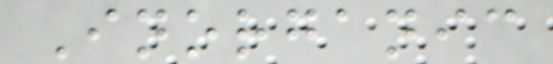Inorganic
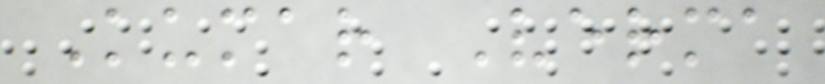Kumar Verma
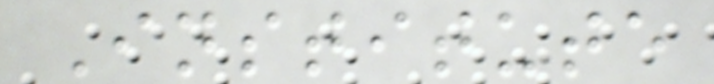Institute
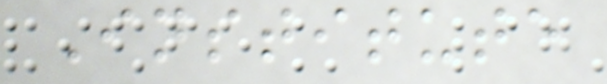Institute
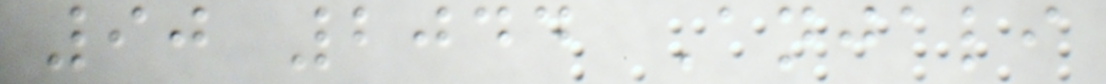90 2044 Anjali
